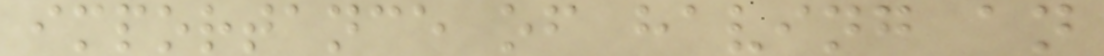importance of having an
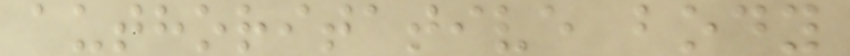authoritative body
